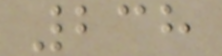238
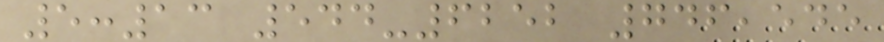5:13 544-6252 746,545
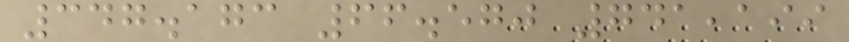347.173 66.570 741,199
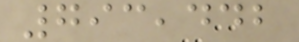793,442
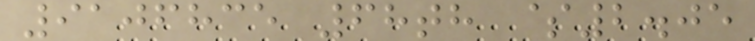9106835 68th $2.05
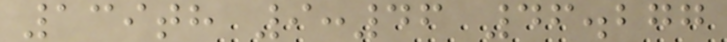139th 9:46 46.277
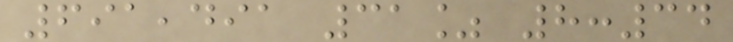691,491 31% 8:34
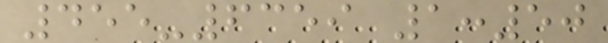455-6359 1:50
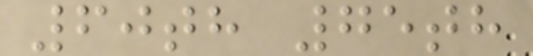60th 75th
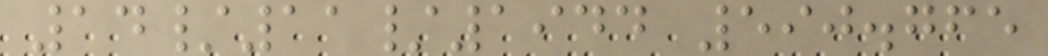14/11/1944 590.765
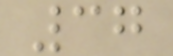37
